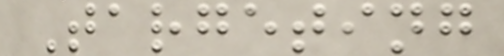Targeting
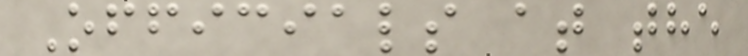Officials at the
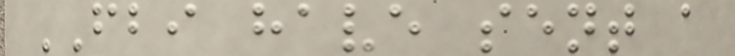FBI have sent a
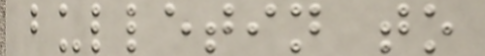bulletin to
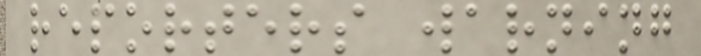reporters warning
